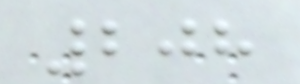208
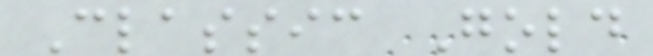Classic Gold
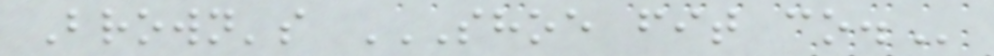Brown's SHOE FIT CO.
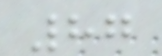87
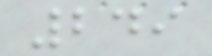249
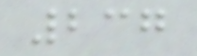237
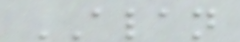ALAN
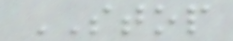STOP
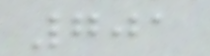701
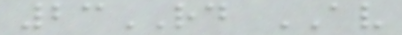23RD AV
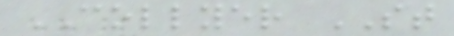COLLYER ST
